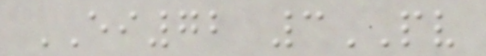EI72 3PV
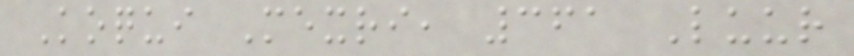Koqui Mexri, 361 Luur
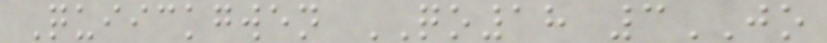Quiickgwen QO18 3JO
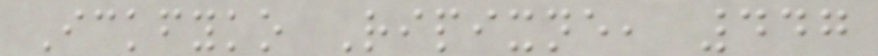Ickfyko Ripixne, 447
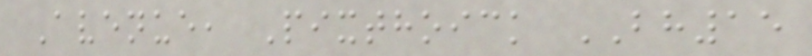Avenue, Pixthoick BH15
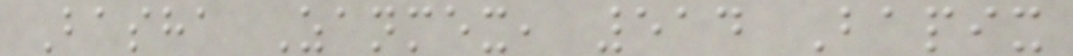Basha Zanmex, 514 Bapix
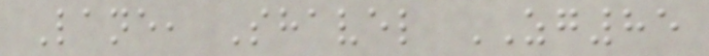Lane, Shavel ZG85
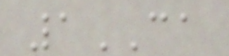1CA
